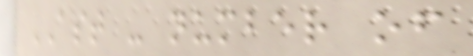AST - number of
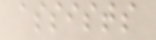assists
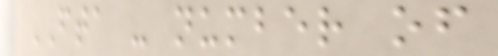FTA - number of
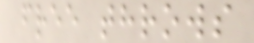free throws
